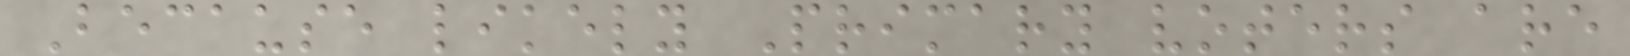Because likely Primary voters are
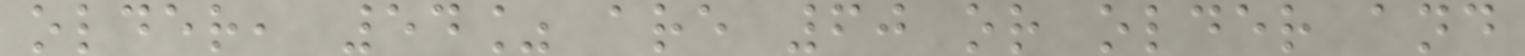older, 54% are 60 or older and
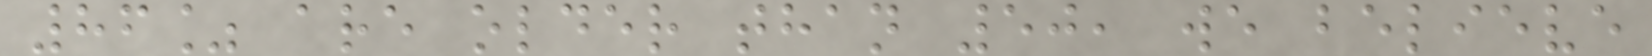86% are older than 50, we believe
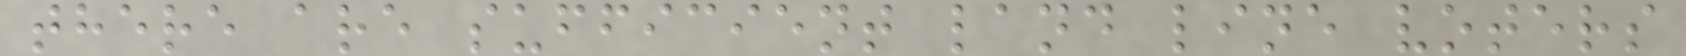there are sufficient land line voters
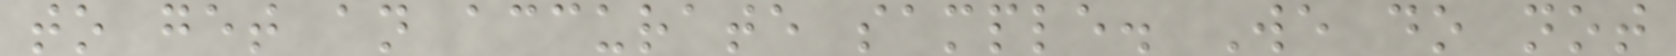to get an accurate sample. We do not
